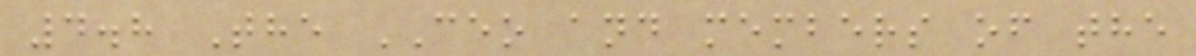4.8 The CEO and members of the
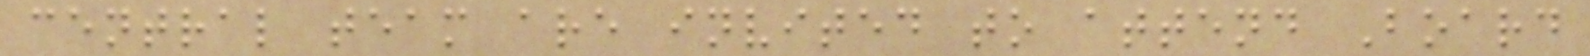central team are invited to attend Board
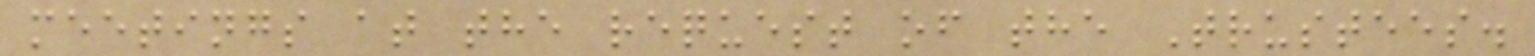meetings at the request of the Trustees.
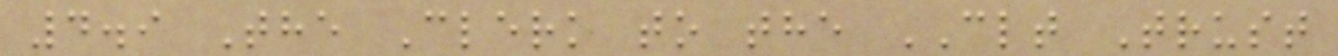4.9 The Clerk to the CLT Trust
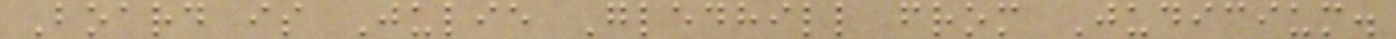Board is Julie Gledhill from Judicium.
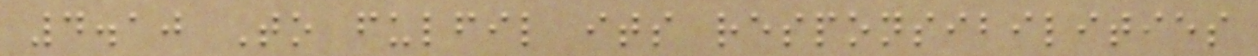4.10 To fulfil its responsibilities
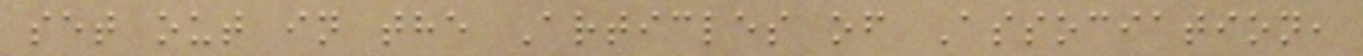set out in the Articles of Association,
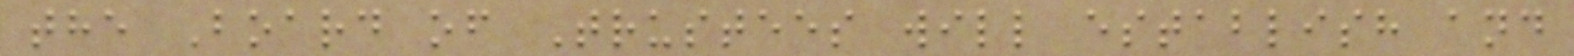the Board of Trustees will establish and
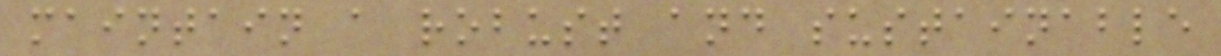maintain a robust and sustainable
